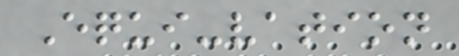Equi-vation
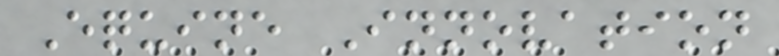Equine Innovation
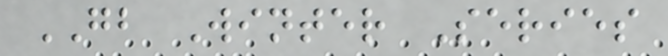GB Winter Series
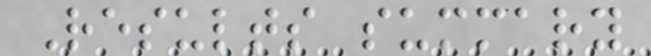Results summary
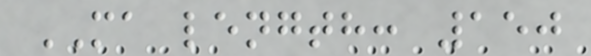MA length: 150
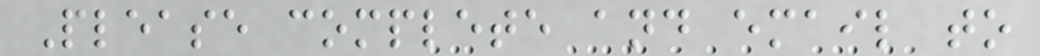Please complete and email to
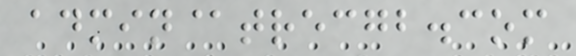admin@trecgb.com
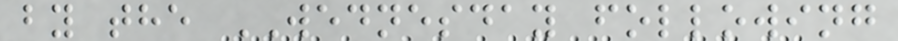by the WEDNESDAY following
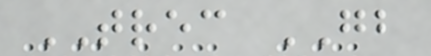TREC GB
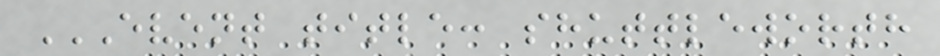EVENT TITLE: SHUTTLEWORTH
